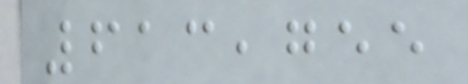613,755
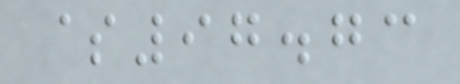$97.73
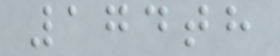174th
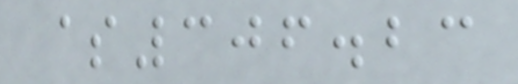$306.23
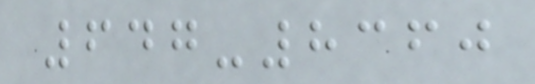647-8360
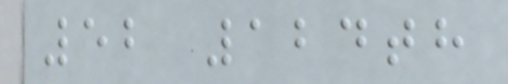52 124th
